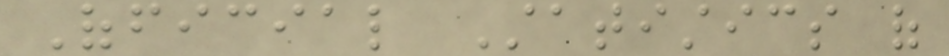Official Statistics of
